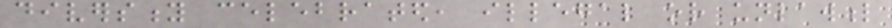diversity celebrated, illegal or unlawful
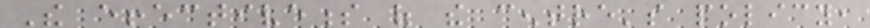The effectiveness of the centre's policy,
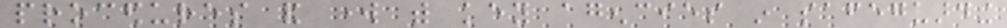procedures and work with key agencies in safeguarding
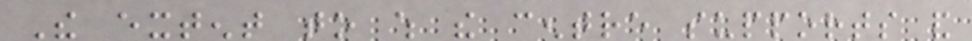The extent to which the centre supports and
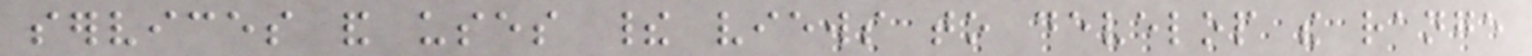services and uses their views to develop the range
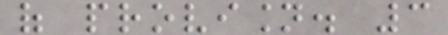of provision. 3
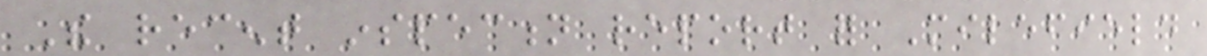The recent inspection report for Milefield
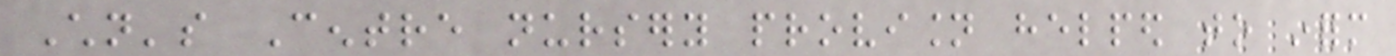Children's Centre nursery provision helped to inform
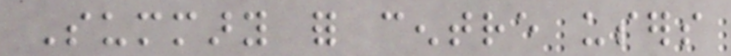Summary for centre users
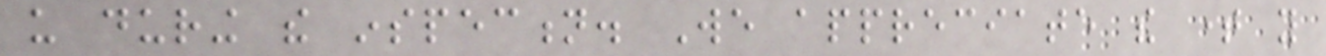us during the inspection. We appreciate the time you
